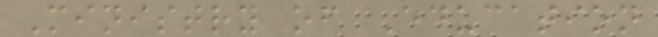Ministry of Education
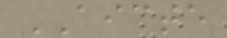AICTE
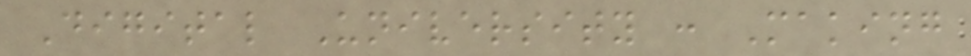Digital University : Making
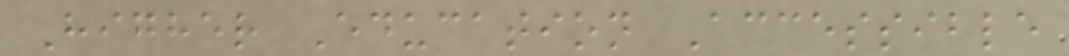Higher Education Accessible
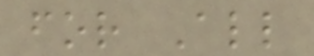for All
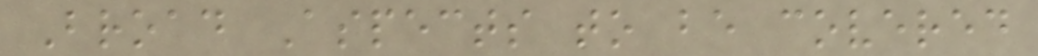Broad Aspects to be covered
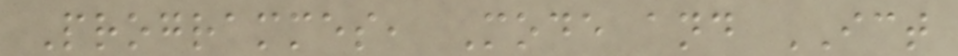Programmes, Mode and ICT
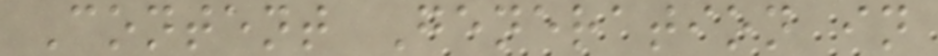Content Generation in
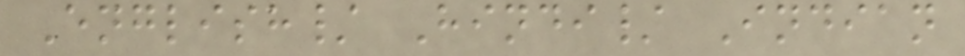English/ Hindi/ Indian
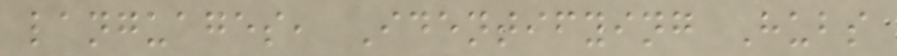languages, Identifying Hubs
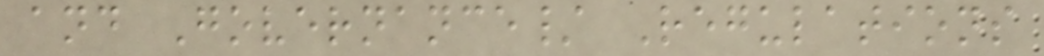and Governance/ Regulations
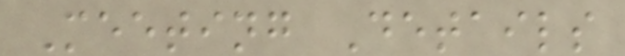Meeting Details
